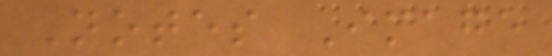Notes Image
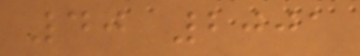40 2001
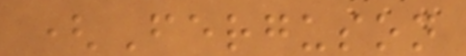(Ferguson
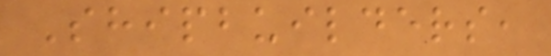Shipbuilders,
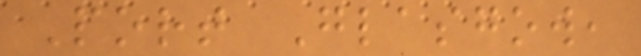Port Glasgow,
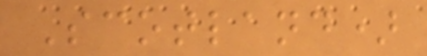Scotland)
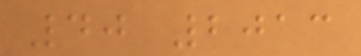40 2013
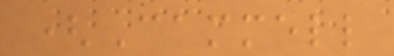(Cammell
